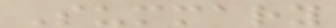Summary
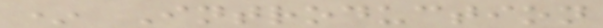* Introduction
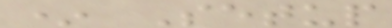* Setup
